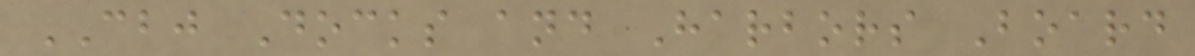CBJ Docks and Harbors Board
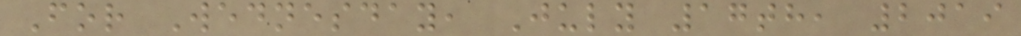For Wednesday, July 17th, 2019
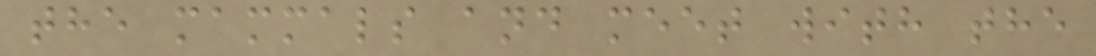the mammals and meet with the
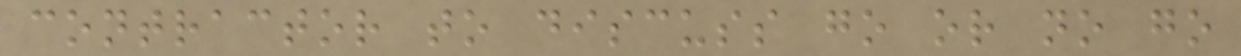contractor to discuss go or no go
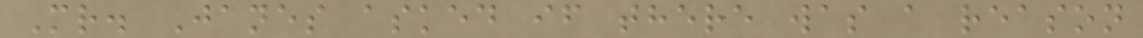Mr. Janes asked if there was a reason
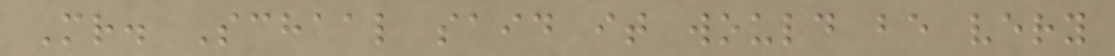Mr. Schaal said it would be very
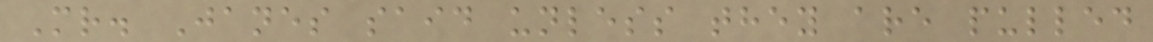Mr. Janes said unless they are pulled
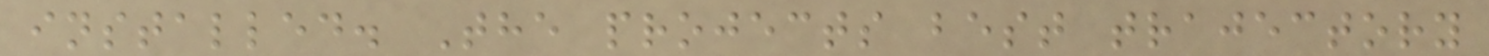installed. The projects best trajectory
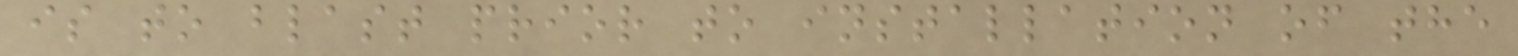is to blast prior to installation of the
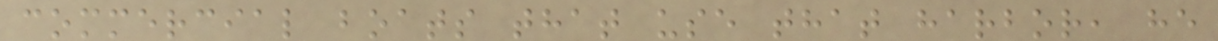commercial boats that use that harbor, he
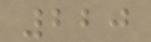220
